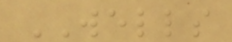WELLS
